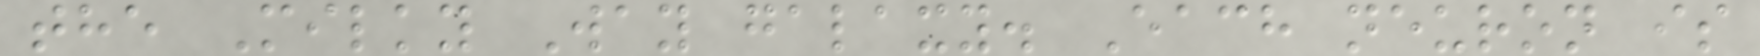the Milky Way galaxy. Each neuron is
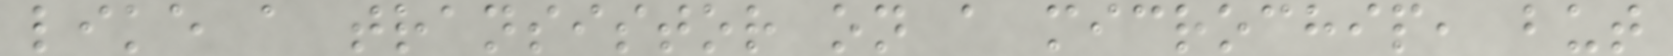like a transistor on a microchip, but
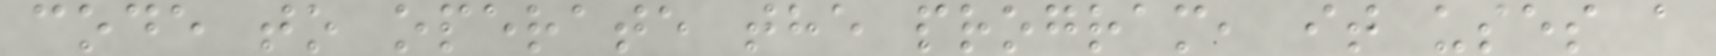code to operate the program, it uses a
